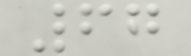67
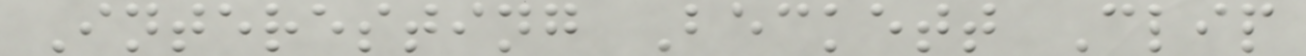Interesting Beckett Clip
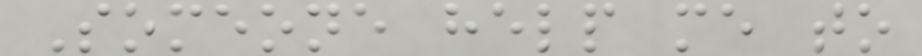Someone help me to
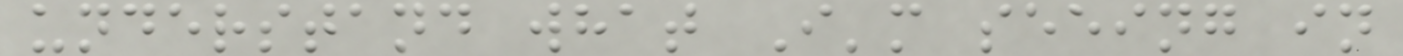understand what I'm seeing in
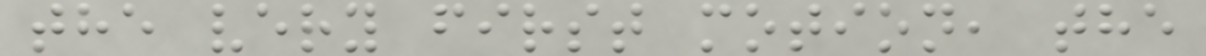the very first motion, the
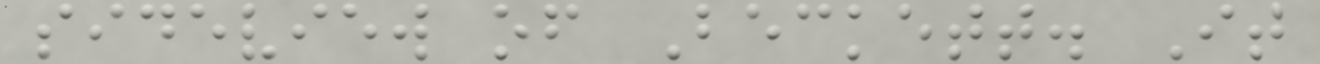sideview of Beckett. It
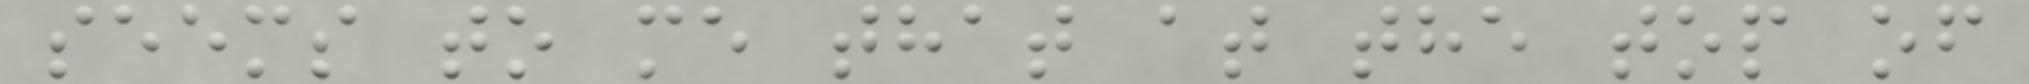seems to me that at the top of
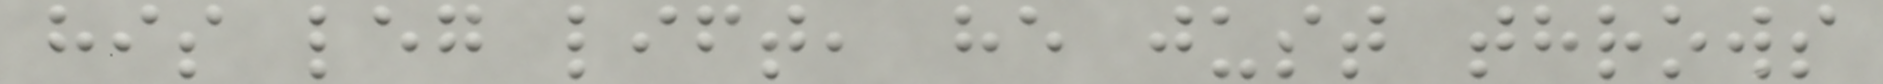his leg lift, he just throws
